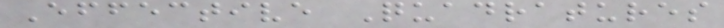Effective Quadratures
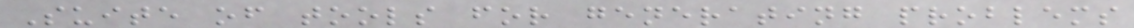Suite of tools for generating problems
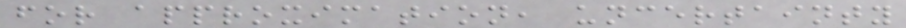for approximation, uncertainty
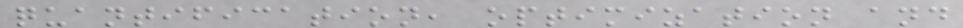quantification, optimization and
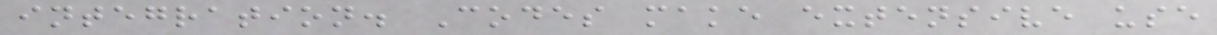integration. Codes make extensive use
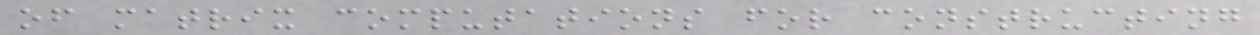of matrix computations for constructing
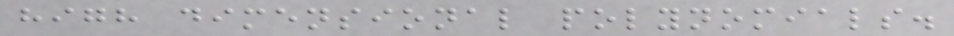high dimensional polynomials.
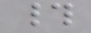#
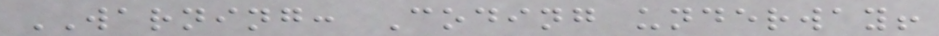WARNING: Coding underway!
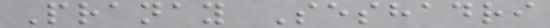Pranay Seshadri
